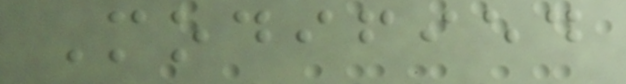Modified
